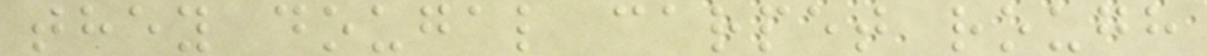they dougal carpet rough
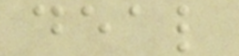deal
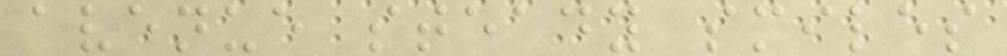avenue steady smiles
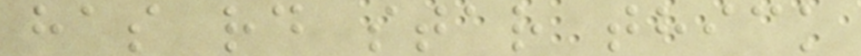has rd star thick
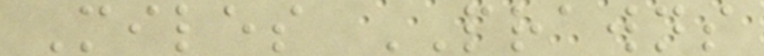Miles PRAWNS
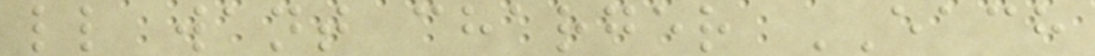ll want charger EACH
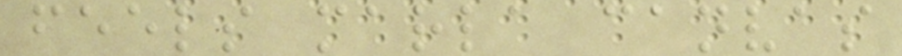feels marla canvas
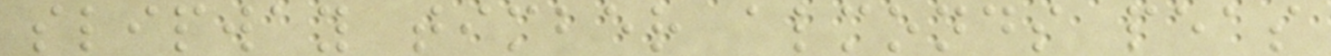slipway timber almonds peas
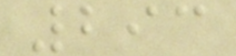293
